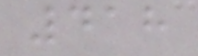418
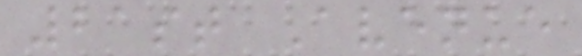21st Avenue
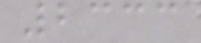2333
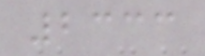2333
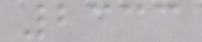2333
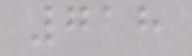718
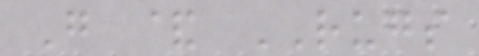G & RUGS
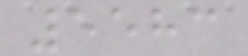5583
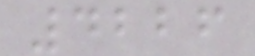4226
